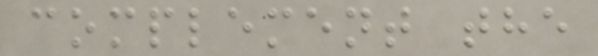complement the
